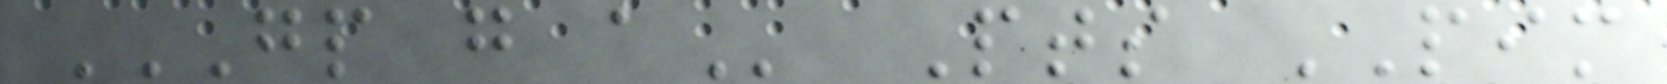GP G A Pts PIM
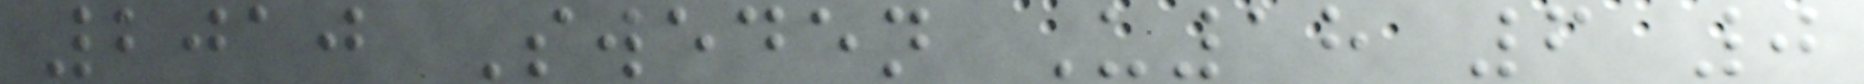2010 Sweden U18 6 0
